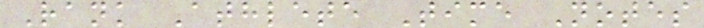Rank Athlete Time Notes
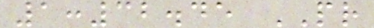1:32.45 PR
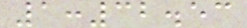1:32.53
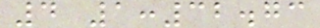4 1:32.73
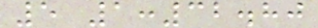5 1:32.80
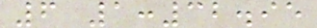6 1:32.95
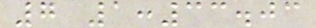7 1:33.03
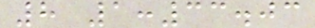8 1:33.03
